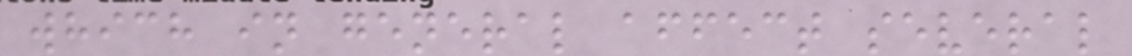which in general affect several
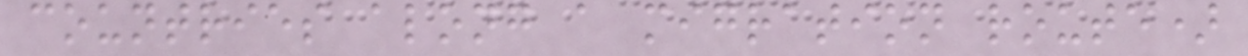countries along a migration route)
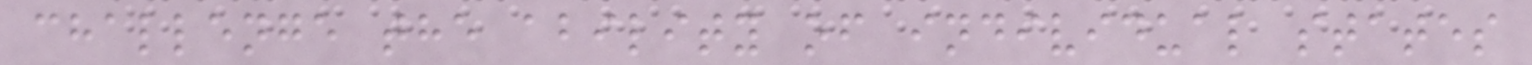challenge the ability of individual states
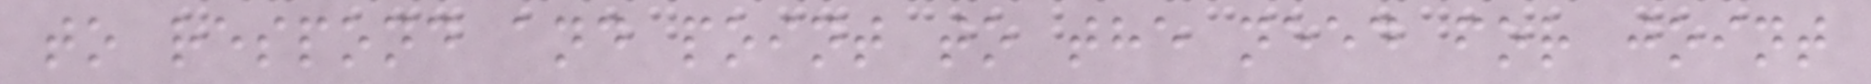to respond and point to the need for joint
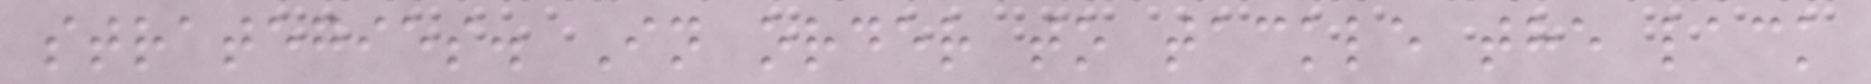strategies. In order to tackle the lack
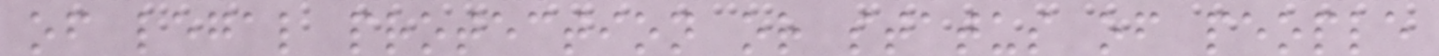of legal protection or status of people
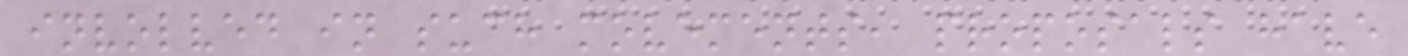involved in such movements, proposals have
